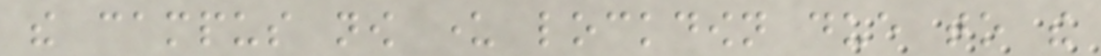the campus now under lockdown due to the
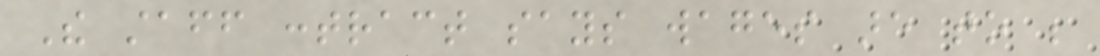The staff contract says wages are to be
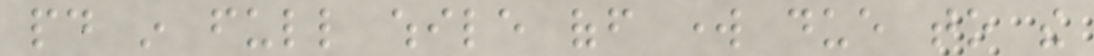paid in full while off work due to the
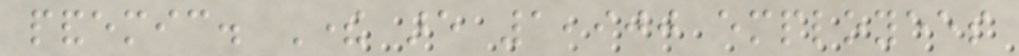pandemic. There are 1,900 employees
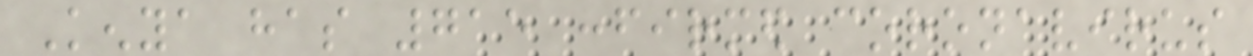Kenya has 715 confirmed coronavirus
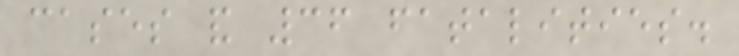cases and 36 fatalities.
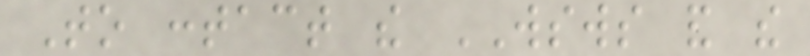To contact the WSWS and the
